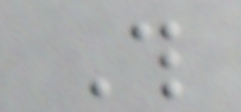This
